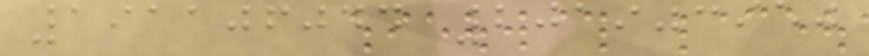191106044 201903950
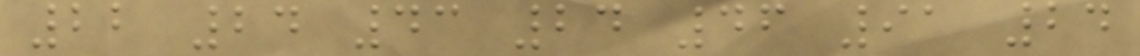22 24 43 24 46 91 24
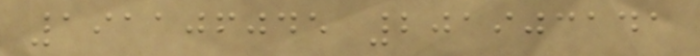191106045 201903141
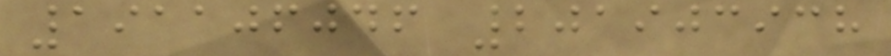191106046 201903938
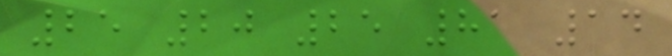25 20 25 81 14
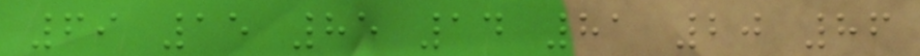69 15 85 14 81 20 86
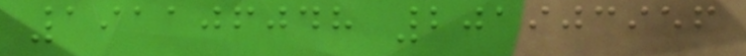191106048 201903956
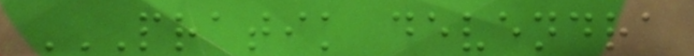PRATIK DEVENDRA
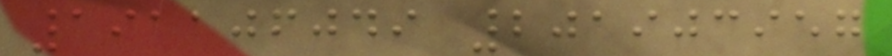191106049 201903957
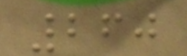260
